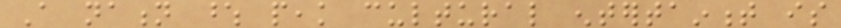A nation whose peak cultural entertainment is
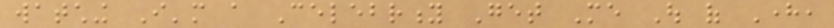watching I'm a Celebrity Get Me Out of Here,
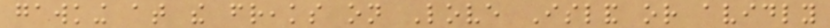gawking at the freaks on Love Island or avidly
